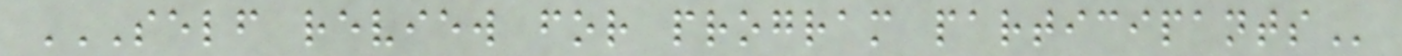SELF REVIEW FOR PROGRAM PARTICIPANTS
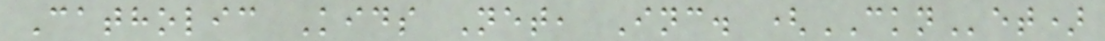Catholic Kids Net, Inc. (CKNet)
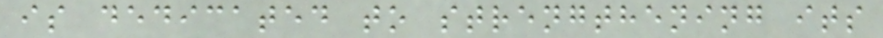is dedicated to strengthening its
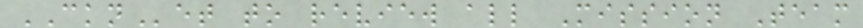CKNet to review all Mission Team
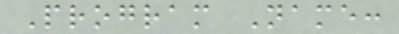Program Name:
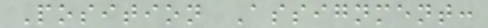Position Assignment:
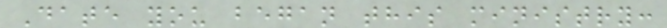Date you began this ministry:
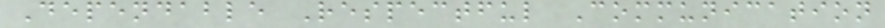Dependable Respectful Communication
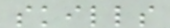skills
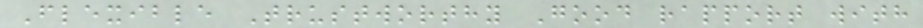Flexible Trustworthy Good rapport with
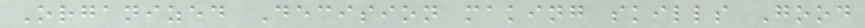Organized Decision making skills Good
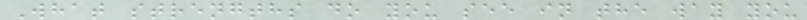What strengths do you see in the way you
